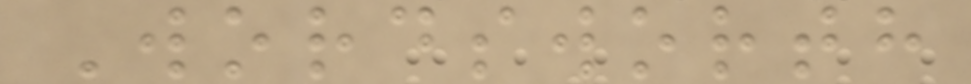Wordsworth
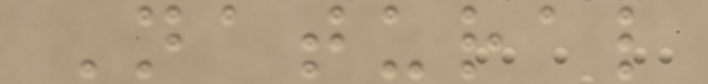Natural
